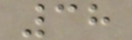38
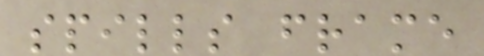spills frame
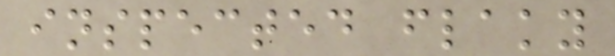inspected flaky
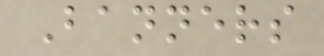Banners
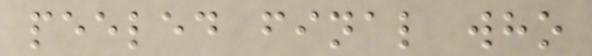peeled final who
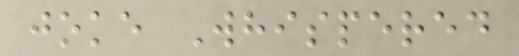joke Whispered
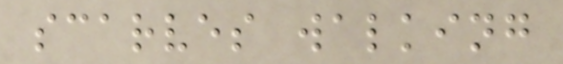scarves walking
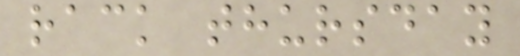rack thursday
